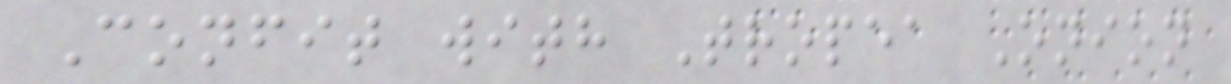Confit with Tropea Onion
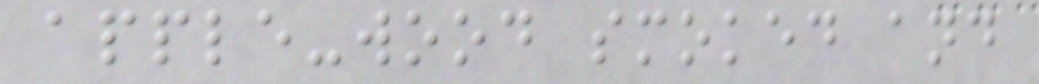apple-wood smoked and
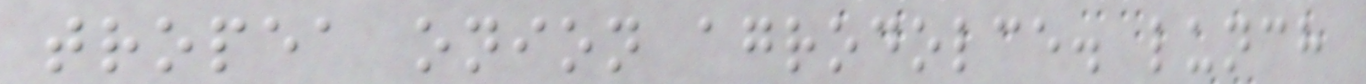tropea onion agrodolce. lunch
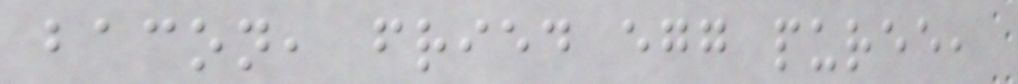bacon, fried egg puree,
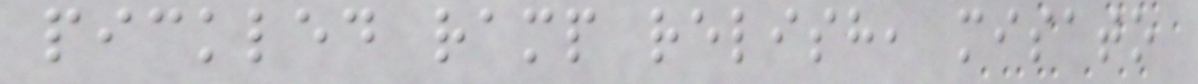pickled ramp relish, misato
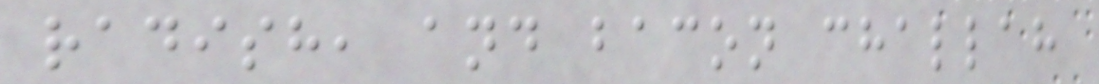radish, and bacon challah
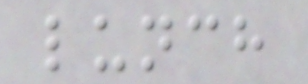lunch
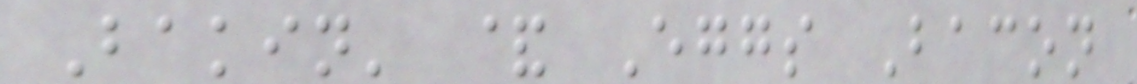Bakin' & Eggs Bacon
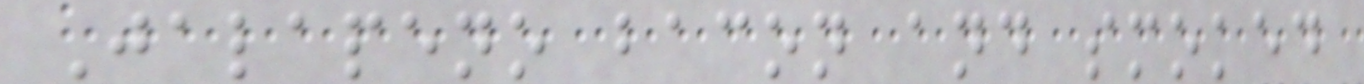Jalapeno bacon and smoked
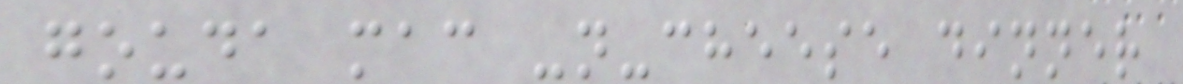gouda mac -n-cheese dinner
